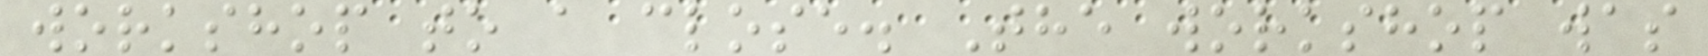workshop to a close. The workshop was
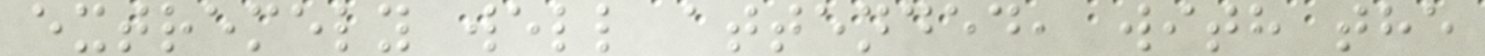extremely well attended, with the
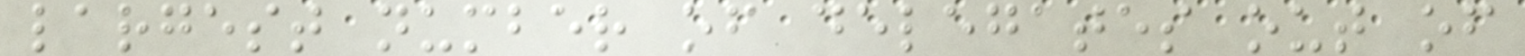largest number of delegates out of
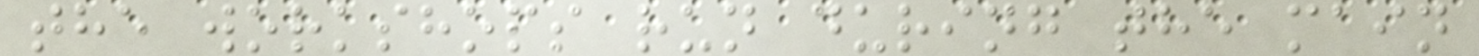the workshops run during the main
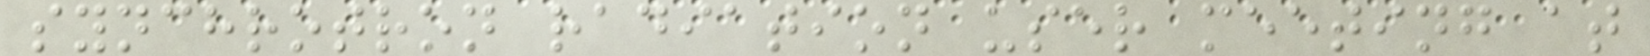synchrotron radiation user meeting at
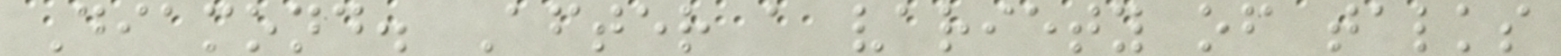Diamond. After a variety of talks
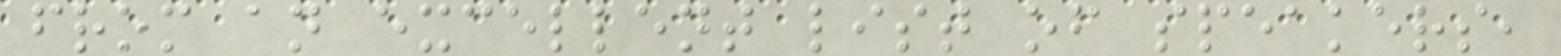from an excellent list of speakers,
